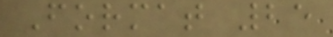Format 25
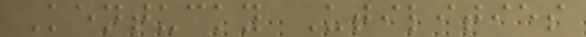Kentucky Utilities
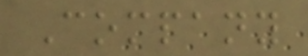Company
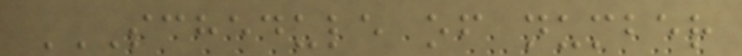SCHEDULE OF NUMBER
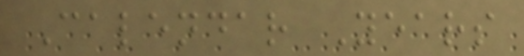Calendar Years
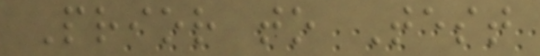Prior to Test
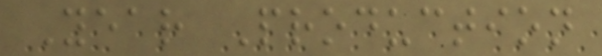Year Production
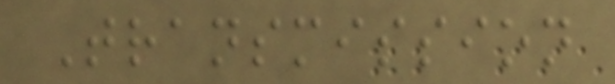Transmission
